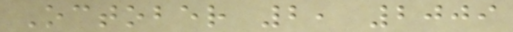October 2, 2009
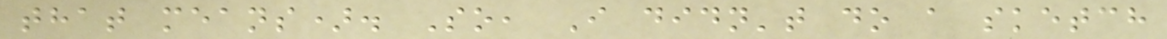that means). So, I didn't do a sketch
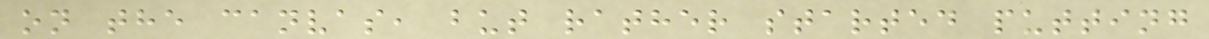on the canvas, but rather started putting
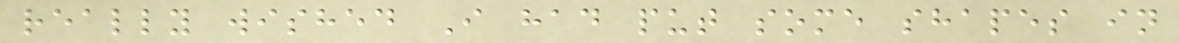really wished I had put some shapes in
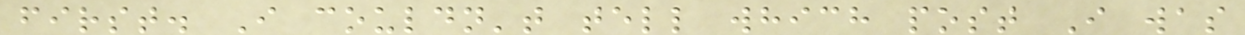first. I couldn't tell which post I was
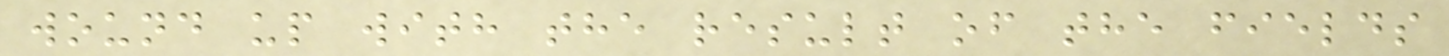wound up with the result of the fields
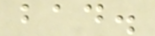bad.
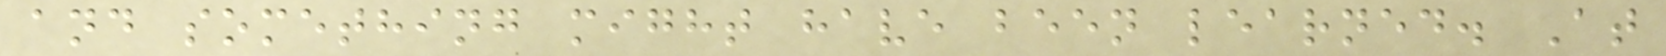and something might have been learned. At
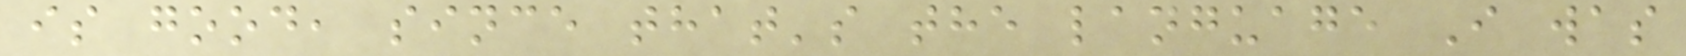is good, since that's the language I was
